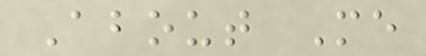About Me
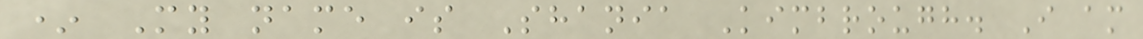* My name is Shania Kimbrough. I am
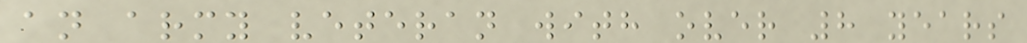an army veteran with over 8 years
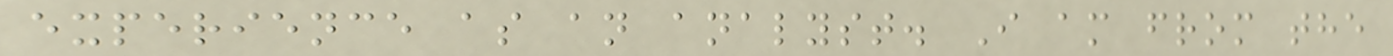experience as an analyst. I am from the
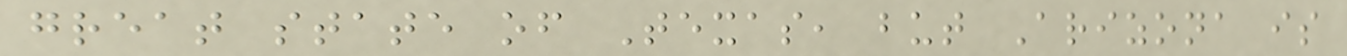great state of Texas, but Arizona is
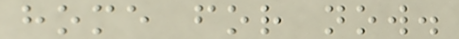home for now.
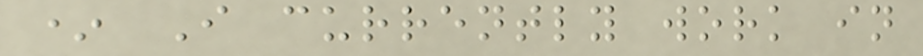* I currently work in
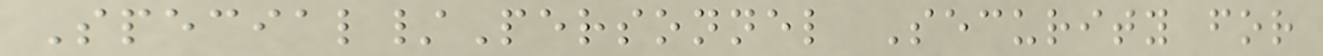Special/Personnel Security for
